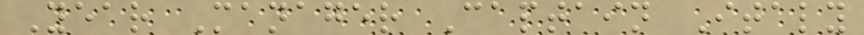Year Manager Captain Italy
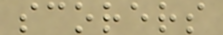scorers
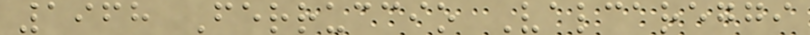1968 Ferruccio Valcareggi
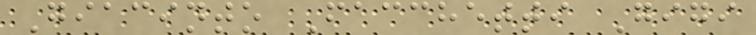Giacinto Facchetti Gigi
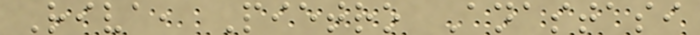Riva, Pietro Anastasi
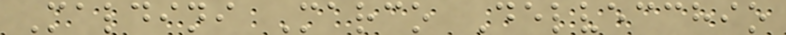Maldini Marco Delvecchio
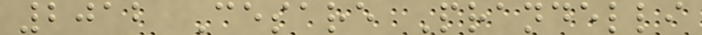2012 Cesare Prandelli
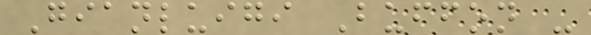Gianluigi Buffon -
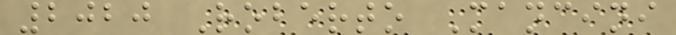2020 Roberto Mancini
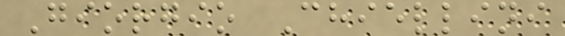Giorgio Chiellini
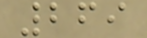269
